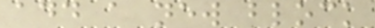add a new block
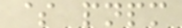$ pnpm
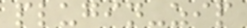plugin-zip
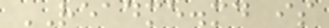README.md is
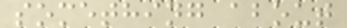something about
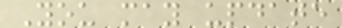You may update
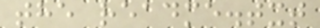the readme.txt
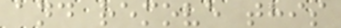and remove this
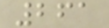261
